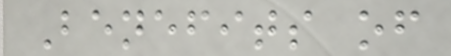Benefits of
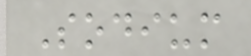Sodium
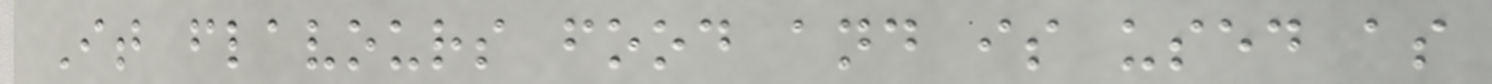It flavours food and is used as
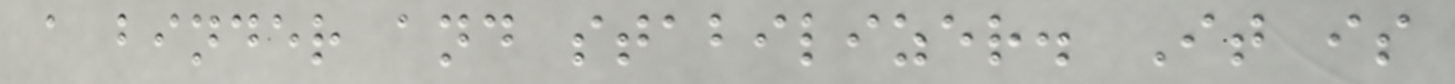a binder and stabilizer. It is
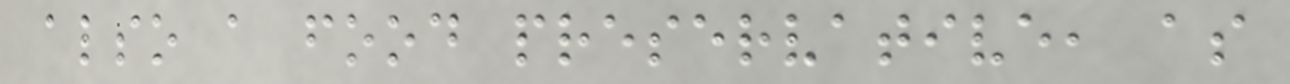also a food preservative, as
